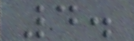4.
